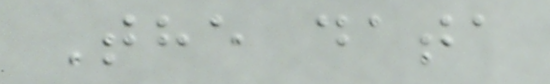The data
